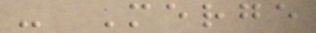- Merge
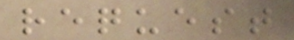request
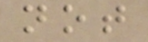not
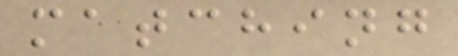matching
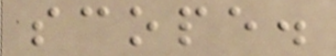scope.
